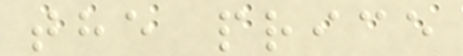the price
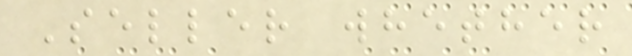Seller whether
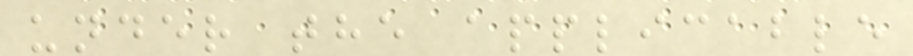under the applicable
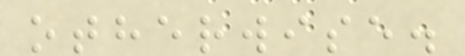otherwise.
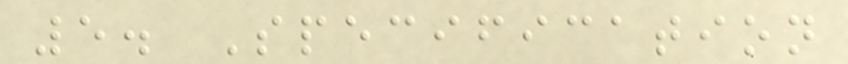5. Specification
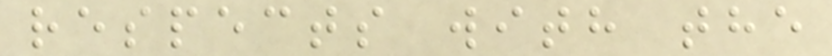respects with the
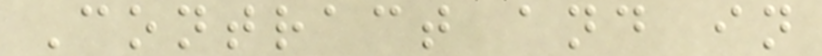Contract and in
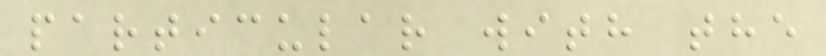particular with the
